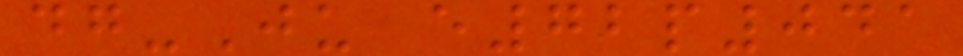dg-Ju e72p041
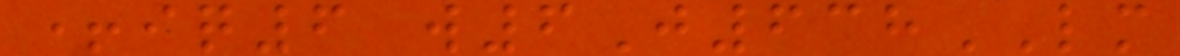+iq6 w6J638LM
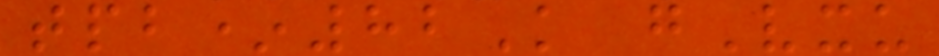tpb*82K gVxu
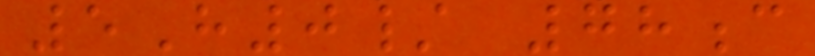5H0/ 78c
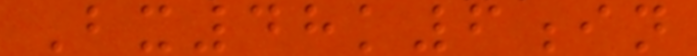Bx48k6in
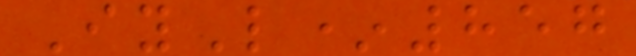IyL*857
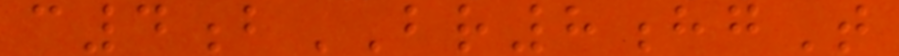c4bBR8hgT
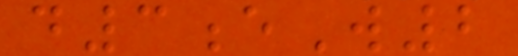d3eW2
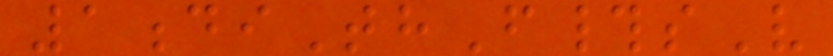1diThF#sV
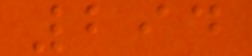294
